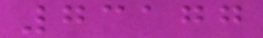73177
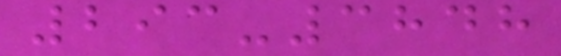293-3848
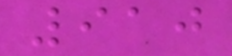910
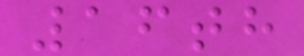16th
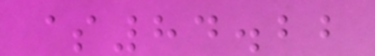$84.22
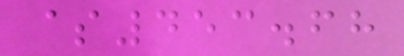$453.68
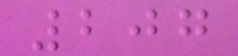207
